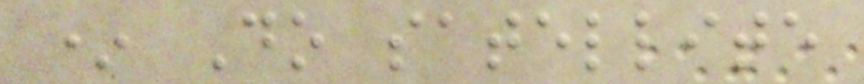* Do satellite
